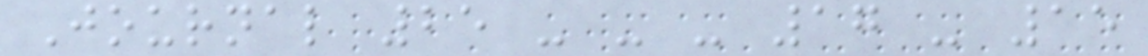Journal 25 - - - 17 - 15
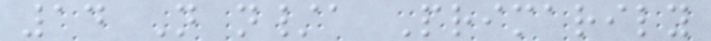14 N n/a Primarily
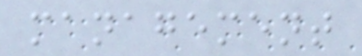management
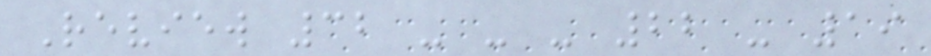Review 32 - - - 22 - 19
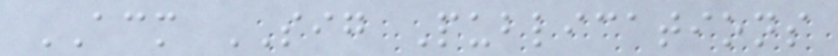ACM SIG Publications
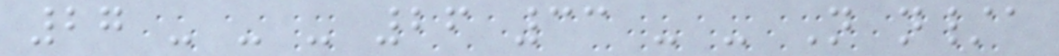27 - - - 26 33 - - N n/a
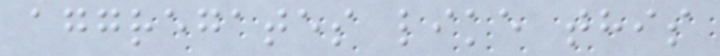aggregates like this
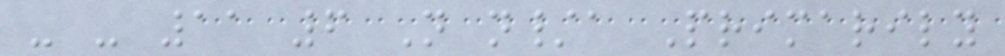- - 11 6 N n/a Primarily
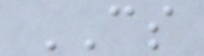CS
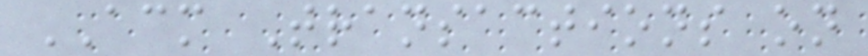ACM Transactions on
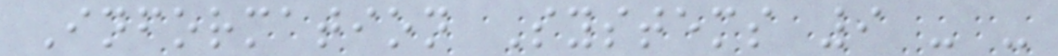Information Systems 9 - -
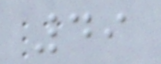49
